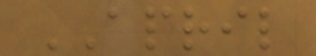APRIL
